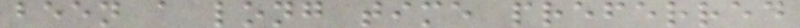been a long time preferred
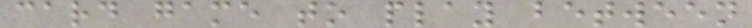card game to play between
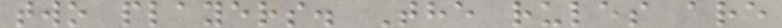two players. The rules are
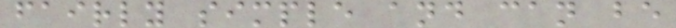fairly simple and can be
